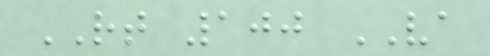RT 100 VA
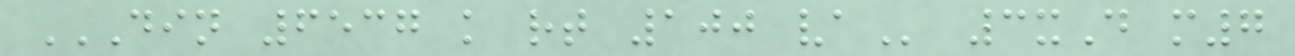DIN 6537 K RT 100 VA 3xD m7
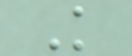K
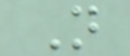N
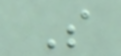S
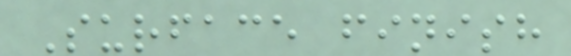Surface finish
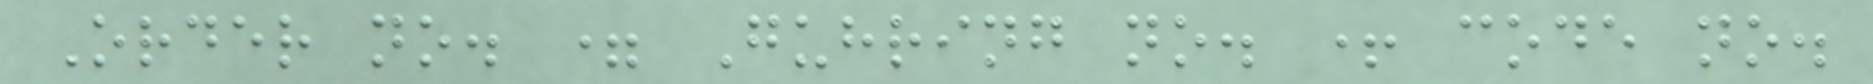Order no. = Guhring no. + code no.
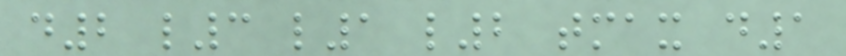d2 l3 l1 l2 tmax d1
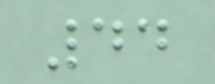44
